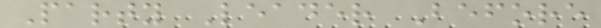Party Leader Before
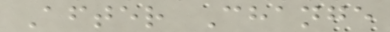After Change
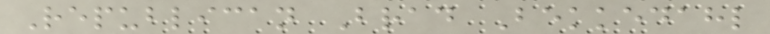Republican Brad Bekkedahl
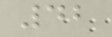42
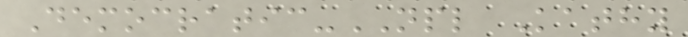Democratic-NPL Kathy
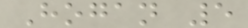Hogan 5
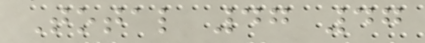Total 47 47
